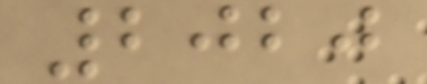2020
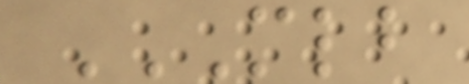MLB
